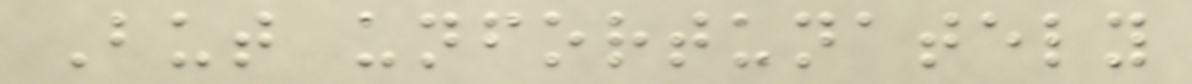But unfortunately
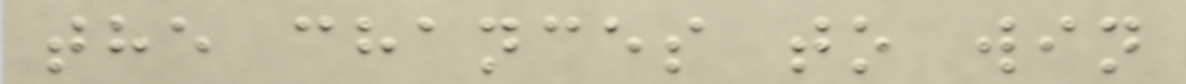the chances to win
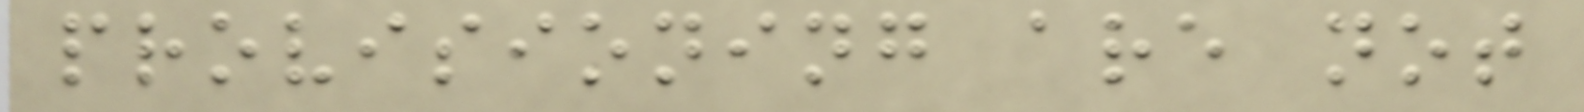provisioning are not
